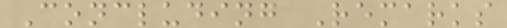Concluding Remarks
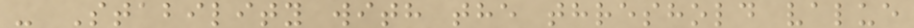- Stability with the threshold value
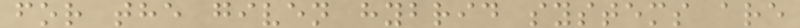for the given hybrid systems are
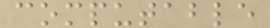computable
